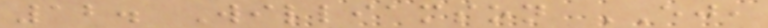12. Williamson EJ,
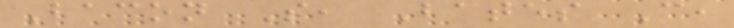Bacon S, Bates C,
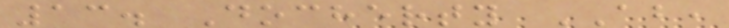13. Docherty AB,
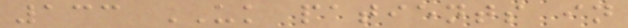133 UK patients in
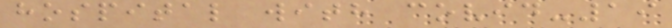hospital with covid-19
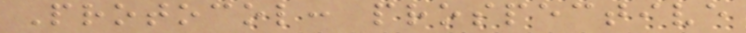Protocol: prospective
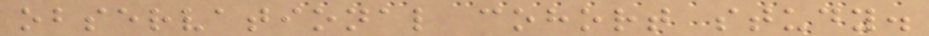observational cohort study.
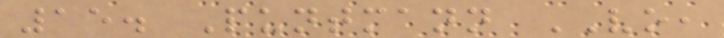15. Puntmann VO,
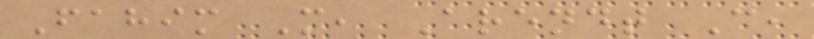Fahim M, Arendt C,
